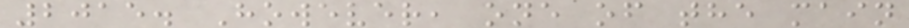2015. However, one of the main
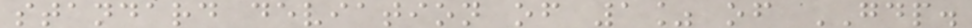standard deviation of 1% of GDP.
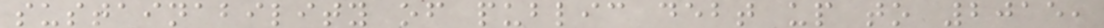sustainability of public debt up to 2015,
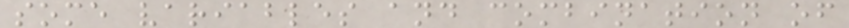some variables and combination of
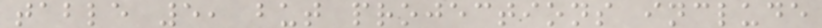table 5, but projections include
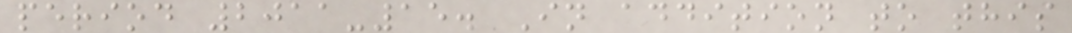period 2011-15. In addition to this
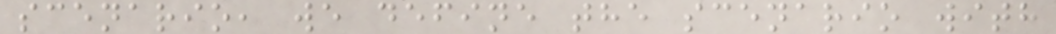scenario, we define the scenario with
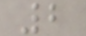2
